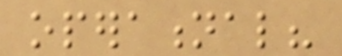operational?
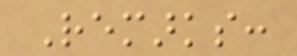Remarks:
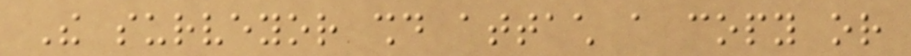The surveyor should attach a copy or
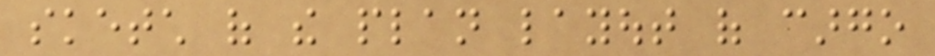sketch of the plan layout of cargo
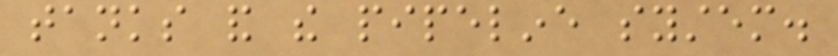tanks and the pipeline system.
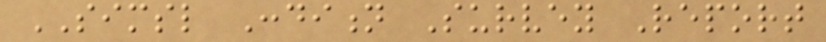SIMSL Condition Survey Report
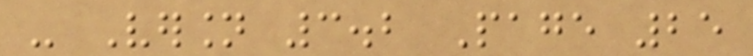- Version 3.2 Page 25
